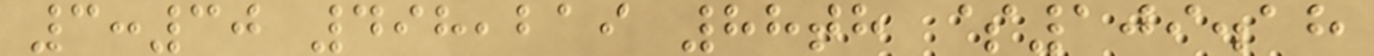3:30 498,219 88th $109.18
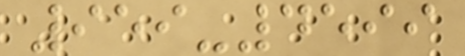959-4599
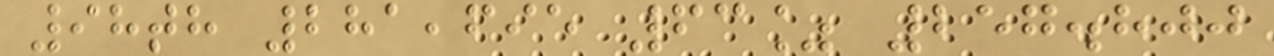98th 281,695 63% 257.800
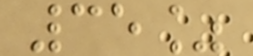35%
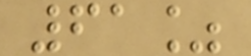61%
